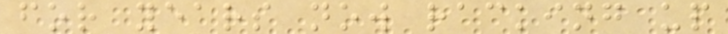for years now racking up
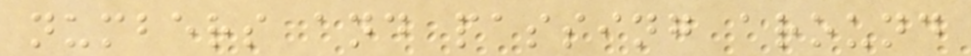numbers and passing around
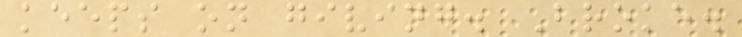keeps on giving. Broke.
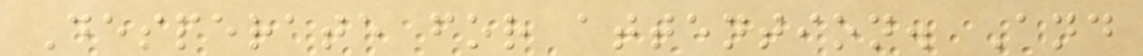Desperate for attention. And
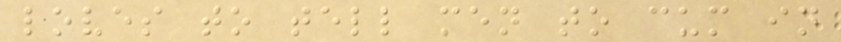loves to tell men to cum in
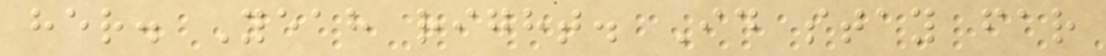her. Yeah right. Id stay far
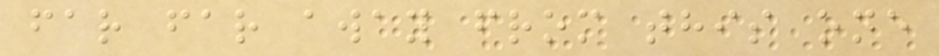far far away from this one
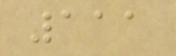111
